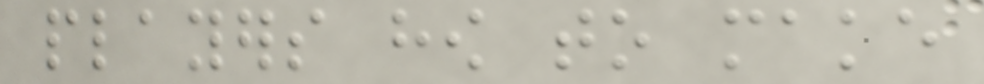players how to make
